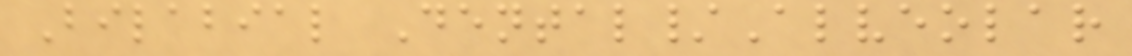Bilabial Dental/Alveolar
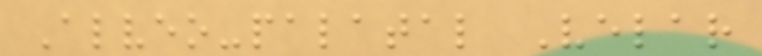Alveo-palatal Velar
